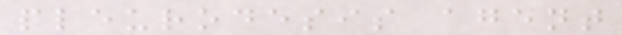pleurodesis agent
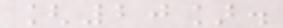[20].
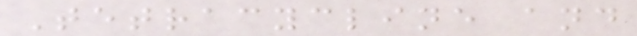Tetracycline and
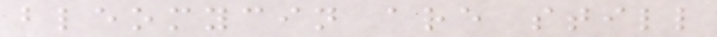bleomycin are still
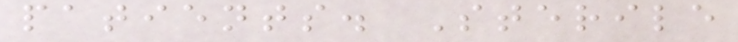patients. Sterile
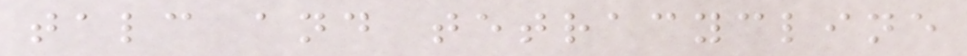talc and tetracycline
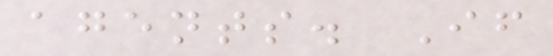agents. If
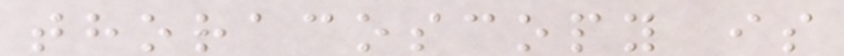thoracoscopy is
